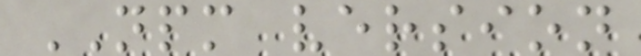NPM version
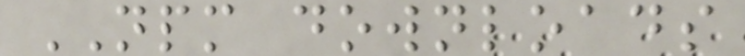NPM downloads
